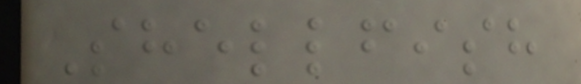Shellfish
